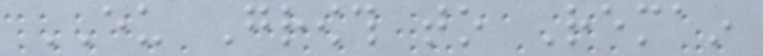EU Growth to Remain
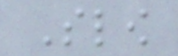Slow
